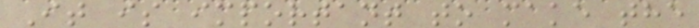It is important to make the
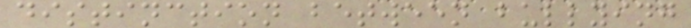distinction between bullying
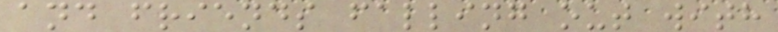and friends falling out with
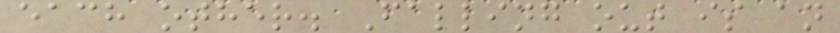each other. Falling out is an
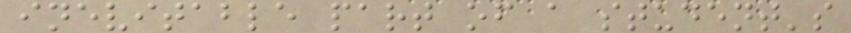inevitable part of a student's
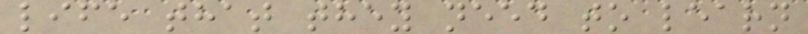life that they need to learn
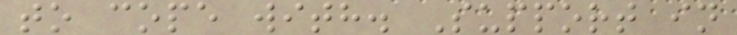to cope with. Support in
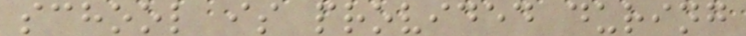school is provided during
